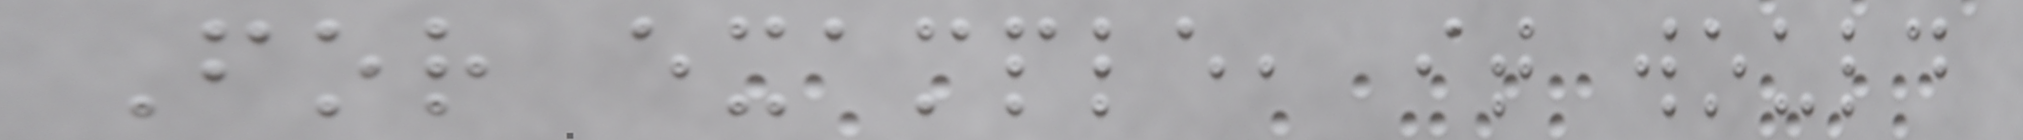For example, it would
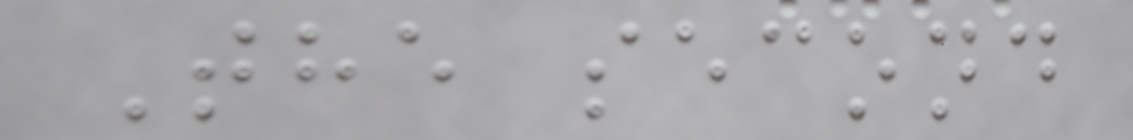The second
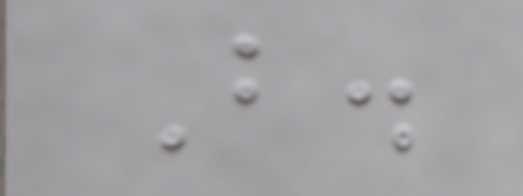B.
